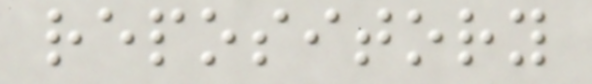repository
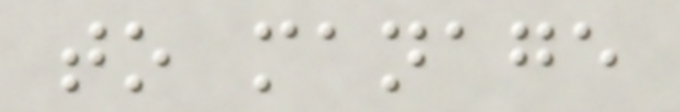to manage
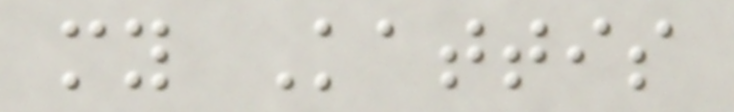my Kattis
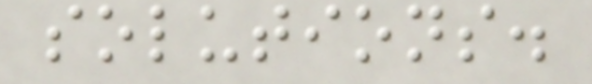solutions.
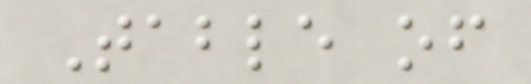Table of
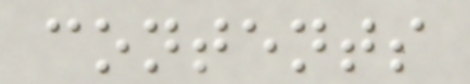contents
